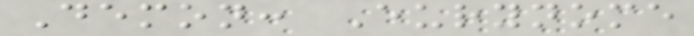Demon: Eurynome
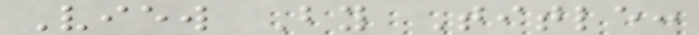View By Title:
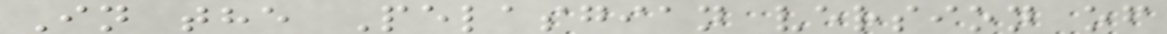In the Pelasgian version of
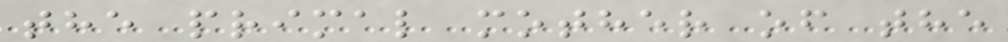the primal mother of the
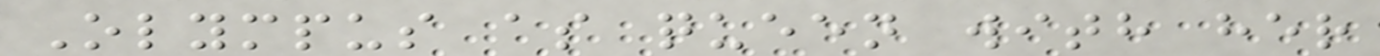Olympus as queen with her
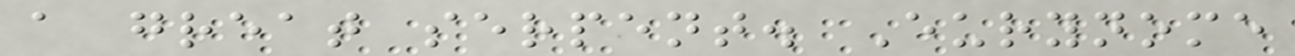a great serpent. Eurynome
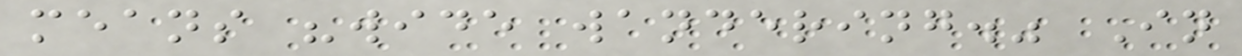means "wide wandering." In
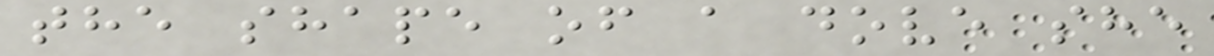the shape of a dove she
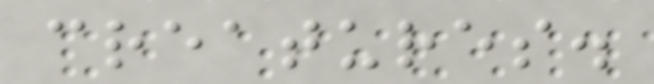creatures.
